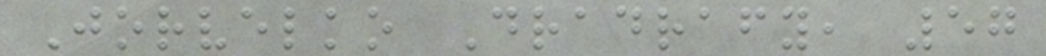Jorvelko Dradrafy, 57
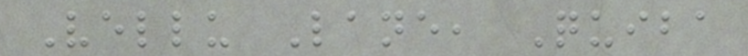Vellu Lane, Quiba
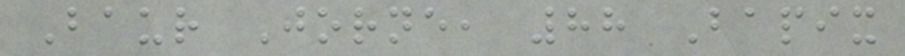Baur Jorne, 88 Bapix
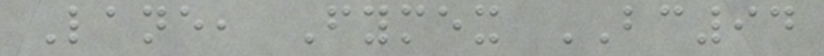Lane, Fymex BC94
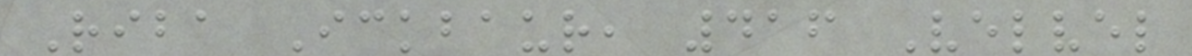Riba Ickbaur, 416 Velvel
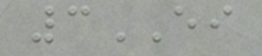3EI
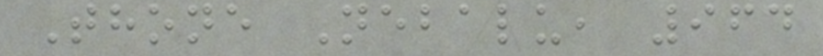Thone Nebalu, 964
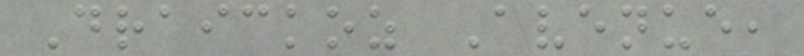Draickoz Avenue,
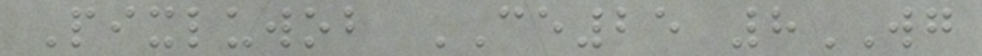Pixluwob CE25 8WG
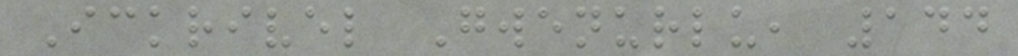Ickrivel Gwenurlu, 144
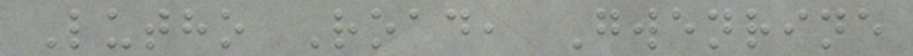Lutho Road, Gwenrine
